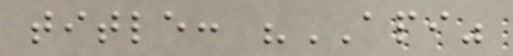title: "API"
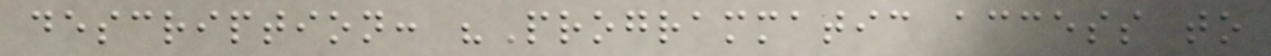description: "Programmatic access to
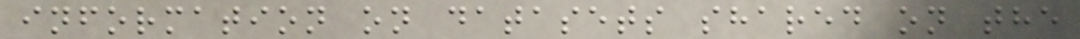information on datasets shared on the
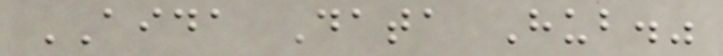AIDA Data Hub."
